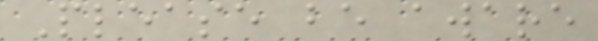Please be aware
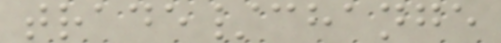trade/change
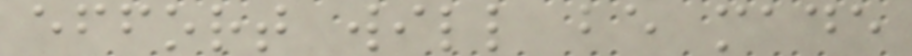effort will be made
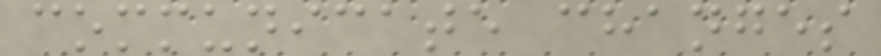communicate changes
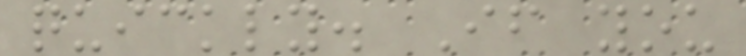quickly. If you
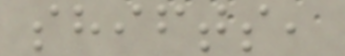shifts,
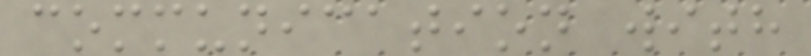communication with
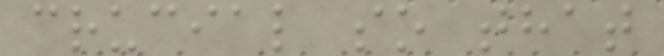crucial so that
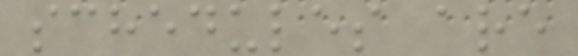schedules are
